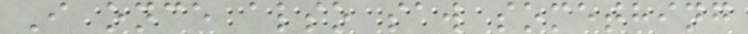I once also saw something
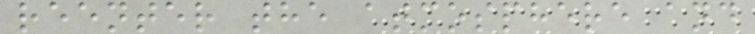reenter the atmosphere and
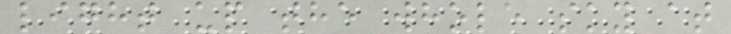light up the whole sky at
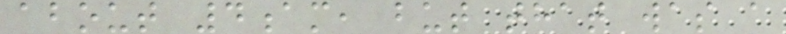about 4am, but that was a
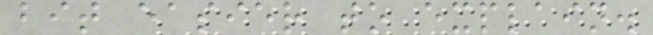bit easier to explain.
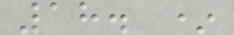18. *
